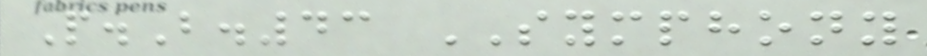P.B.43 SYMPHONY
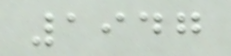1947
